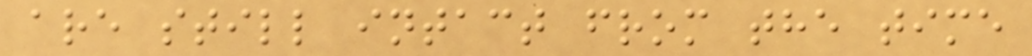are still intact from the time
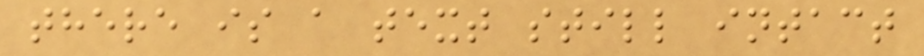there is a text still intact
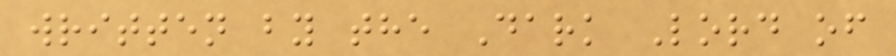written by the Dark Lord of
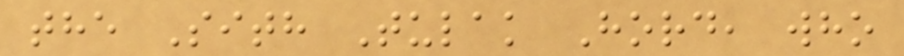the Sith Tulak Hord, who
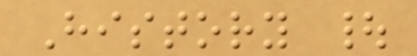History |
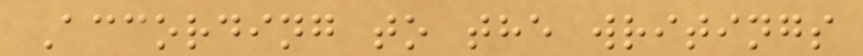According to the writings
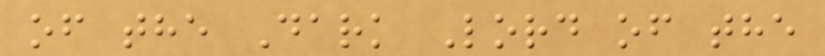of the Dark Lord of the
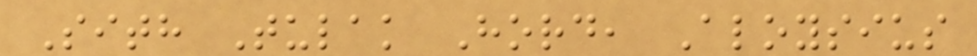Sith Tulak Hord, Aloysius
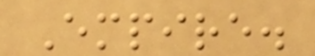Empire.
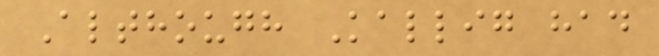Although Kallig had
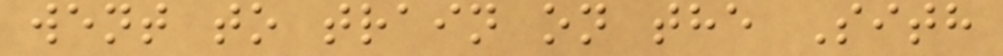went to train on the Sith
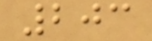203
